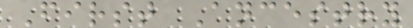First Ancestry
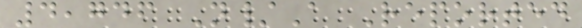4,746 N/A Reported
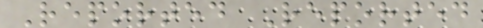Reported Reported
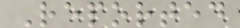Reported
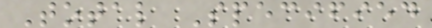Total Specified
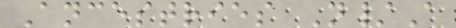Ancestries N/A
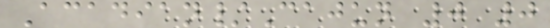Acadian/Cajun 0 0
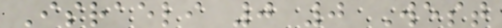Israeli 0 0 West
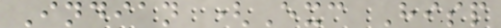Indian (Exc Hisp
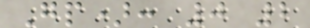Gp): 0 2
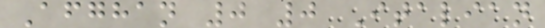Afghan 0 0 Italian
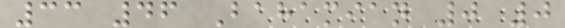33 46 Bahamian 0 0
